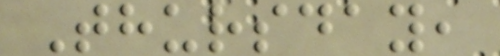Thursday,
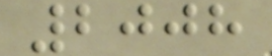2008
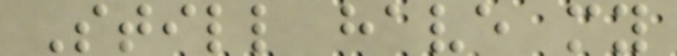Still have my
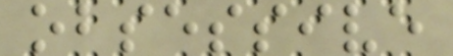obsessive
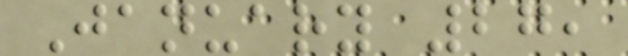January 27,
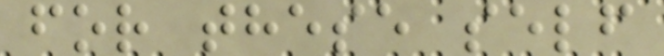for these self
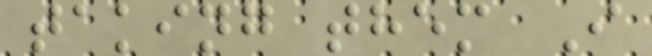taking them I
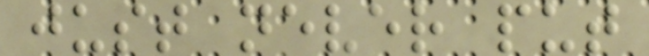just never put
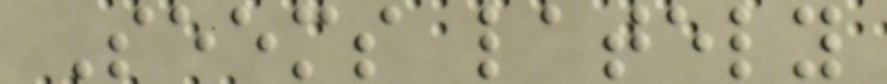Seems lately
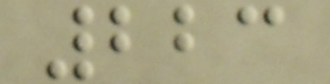223
